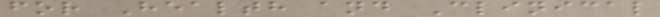for Health and Clinical
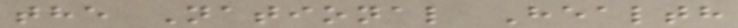the National Health
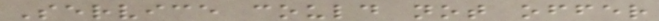Service could not offer
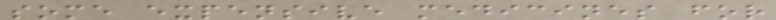some expensive medicines for
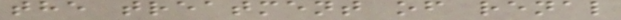the treatment of renal
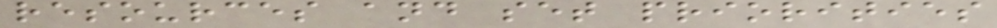resources and set priorities
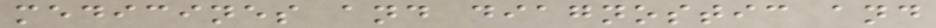medicines and diagnostic and
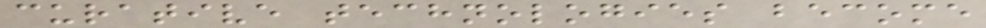curative technologies become
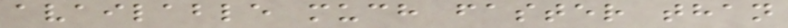available much faster than
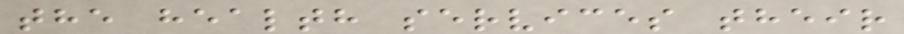the health services their
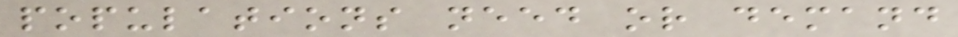populations need or demand
